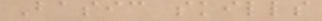Basic skills
